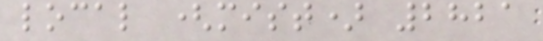local (mist) 2821
